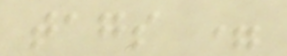tags =
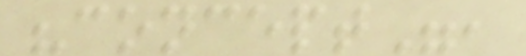"concept",
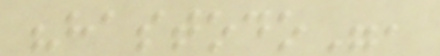"hastodo",
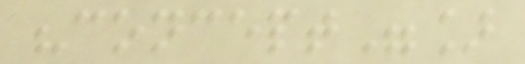"concept"]
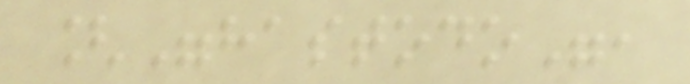["hastodo",
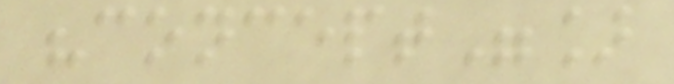"concept"]
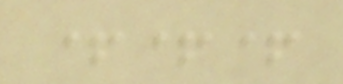+++
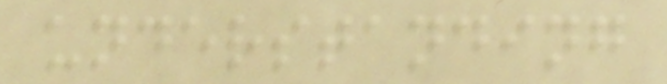understanding
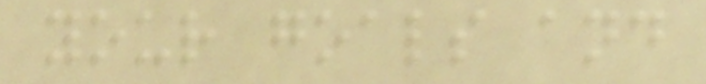your goals and
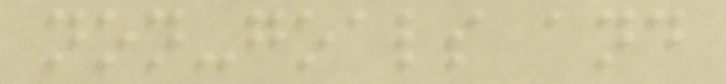non-goals and
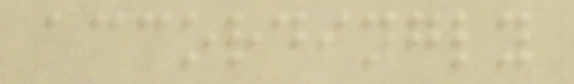accordingly
